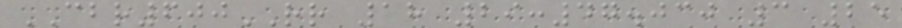CBR600RR 18 29:47.030 3 25
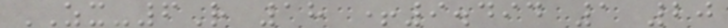ZX-6R 18 +9.494 1 20
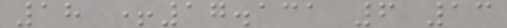18 +17.131 6 13
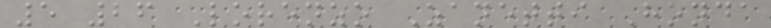5 26 Lorenzo Zanetti Honda
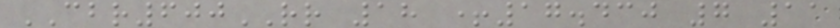CBR600RR 18 +17.430 7 11
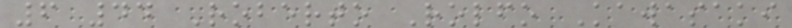6 44 Roberto Rolfo Kawasaki
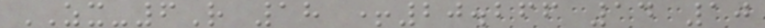ZX-6R 18 +20.266 14 10
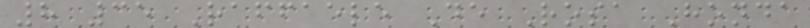8 35 Raffaele De Rosa Honda
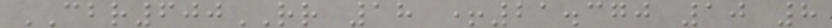CBR600RR 18 +21.370 10 8
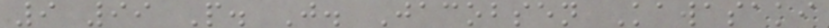9 99 P. J. Jacobsen Kawasaki
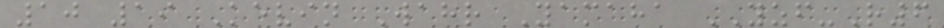10 19 Kevin Wahr Yamaha YZF-R6
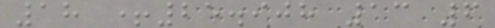18 +25.908 13 6
